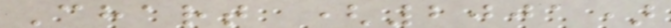Chart (2001)
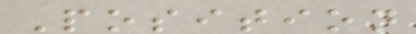Position
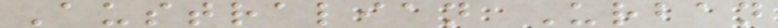Australian Urban
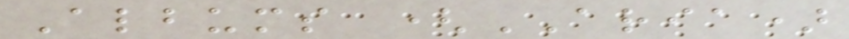Albums (ARIA)
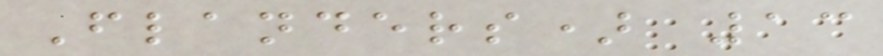Flanders) 13
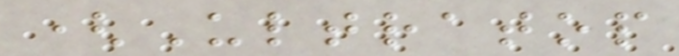(Ultratop
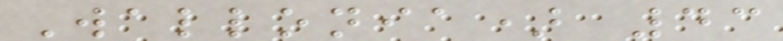Wallonia) 43
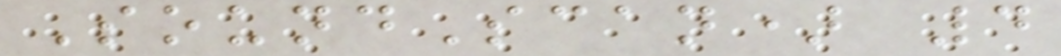SoundScan) 4
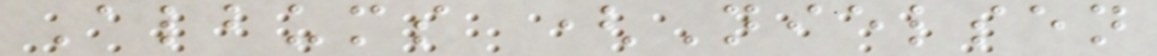Albums (Nielsen
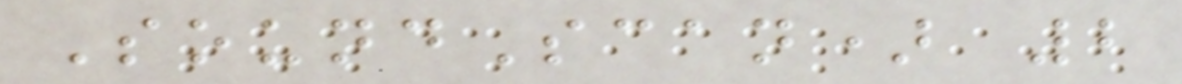SoundScan) 2
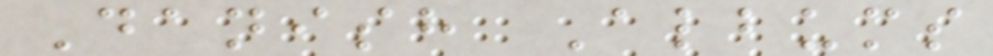Danish Albums
